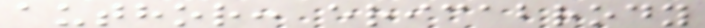author: ericabrody
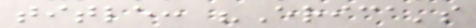title: "Erica's
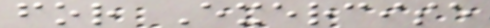for Exercise
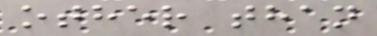other than
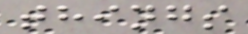things
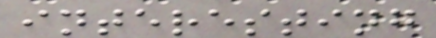interesting
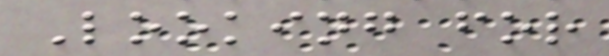Looking for
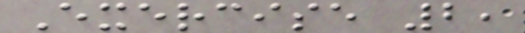Exercise 2,
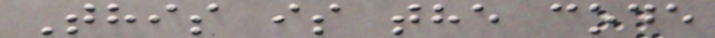This is the code
